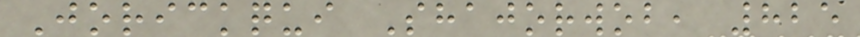Jorickqui Shajorwob, 825
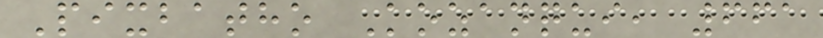Pixbatho Kozanqui, 661
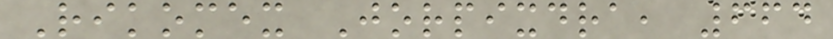Rikomex Jorpixdra, 664
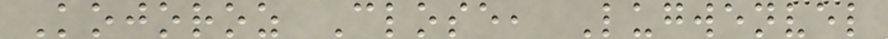Kojoroz Close, Lugwenvel
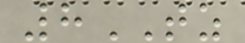8TZ
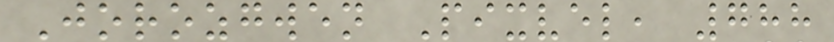Jorozgwen Pixvel, 788
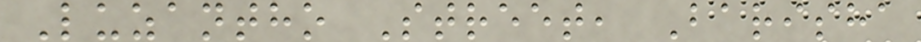Luzantho Street, Barisha
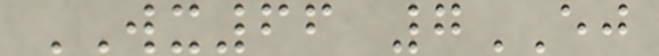WX66 7EJ
